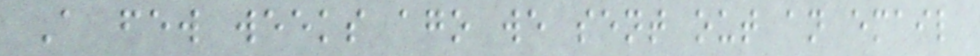A few weeks ago we sent out an email
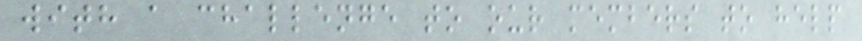with a challenge to our members to help
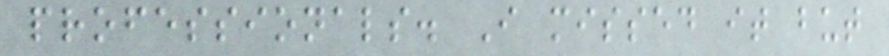professionals. I missed it but
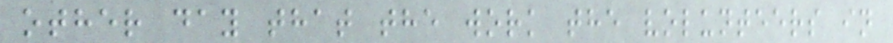other day that the work the volunteers in
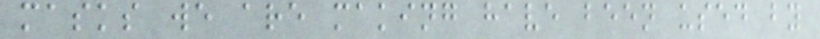masks we are making have been used by
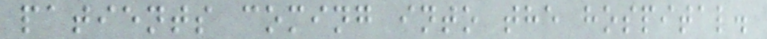patients coming into the hospital.
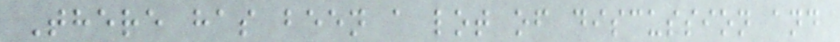There has been a lot of discussion and
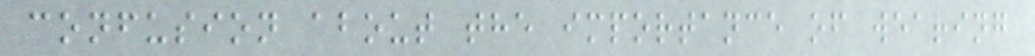confusion about the importance of wearing
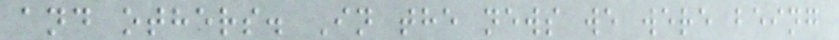and others. In the news we were being
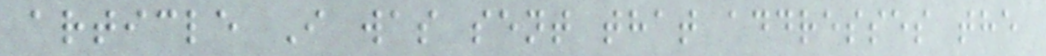article I was sent that addresses the
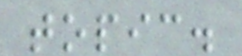topic.
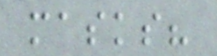masks?
